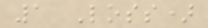1 Loss)
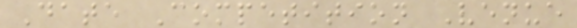Date Competition Venue
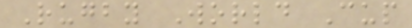Rugby World Cup
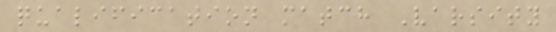qualification match Varsity
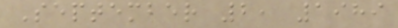September 2, 1989
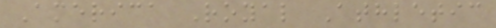America Royal Athletic
